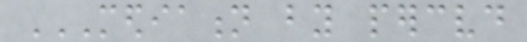MEDIATION BY PERCEIVED
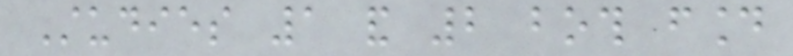Studies 1 and 2 both found
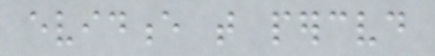evidence that perceived
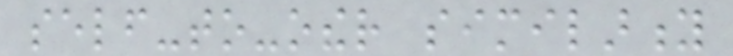self-to-other similarity
